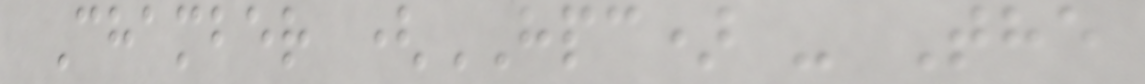Chamber (HPC) - The
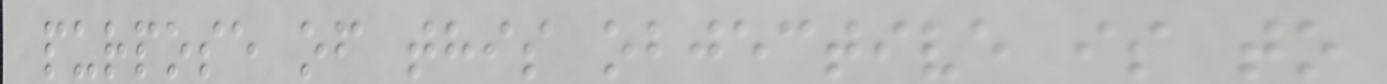purpose of this objective is to
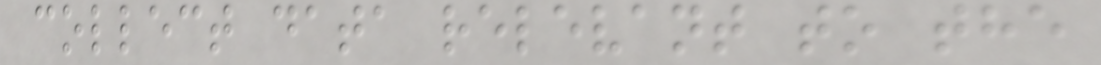collect data relevant to the
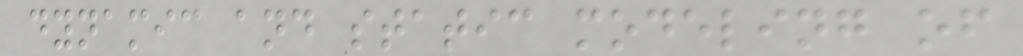dynamic and static modeling of
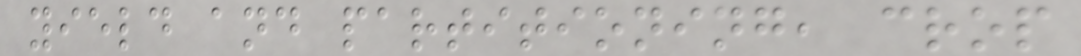yield and partitioning, crop
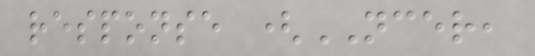response (NCER,
